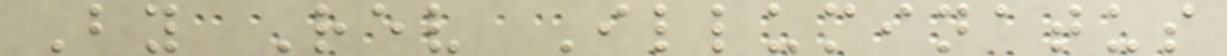By Rev Illuminatus
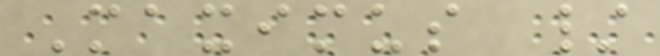Maximus /
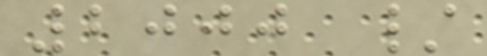2000 /
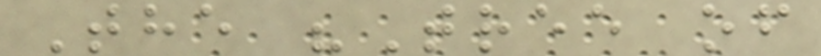The "Tree of
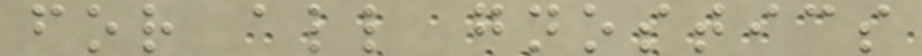for all gnostics
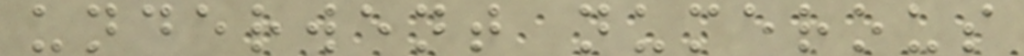underwent numerous
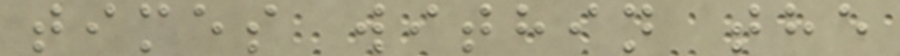times within the
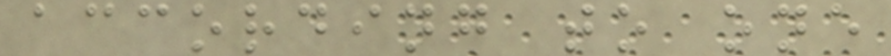according to one
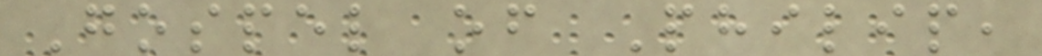Gospel of Philip,
